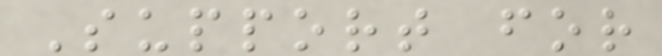Support for
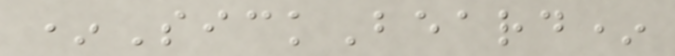*SickBeard*
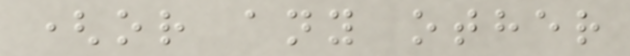(or any other
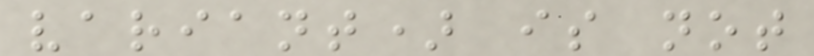variant) is not
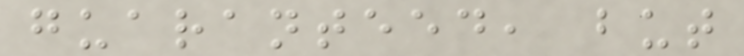guaranteed, but
